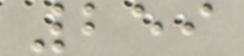259
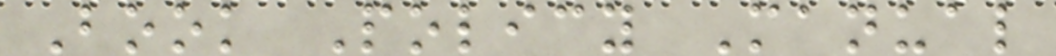Book Policy Manual
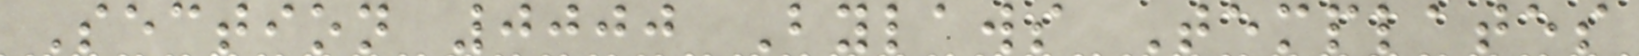Section 0000 Bylaws Templates
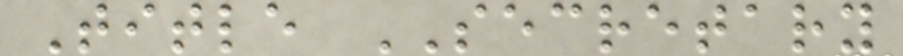Title SECRETARY
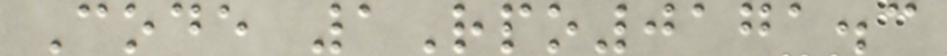Code 1Rpo0171.3
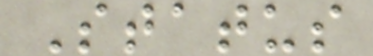Status
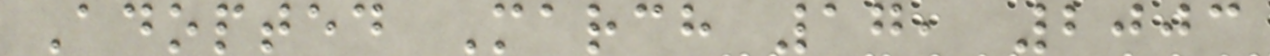Adopted March 17, 2003
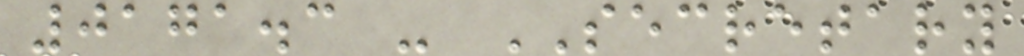0171.3 - SECRETARY
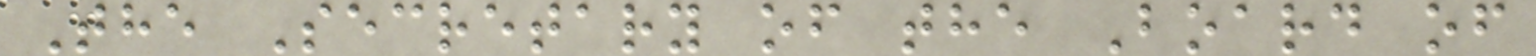The Secretary of the Board of
